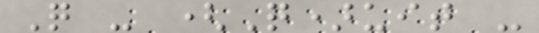Q - (Q)uit -
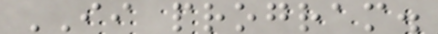II program.
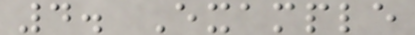4. Example
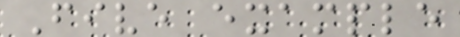Five example
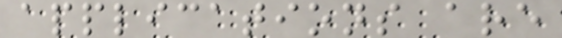applications are
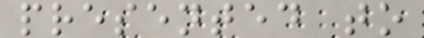presented to
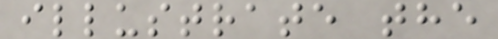illustrate the
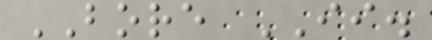BORE II.
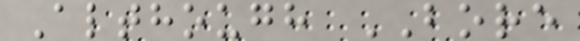Although BORE
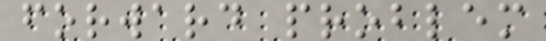forward problem
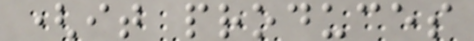(it produces
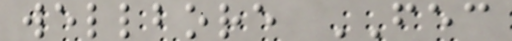wellbore FEC
